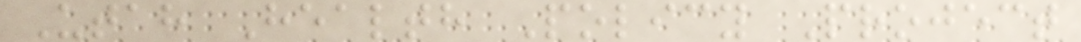Utah Health Policy Project
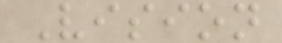Vision
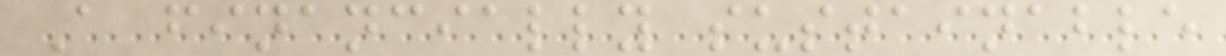A financially sustainable
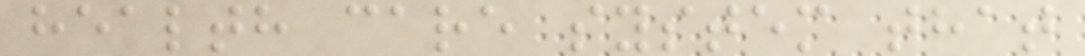health care system that
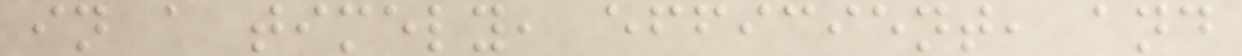in a timely, efficient, and
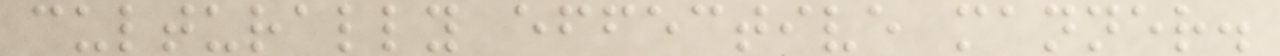culturally effective manner.
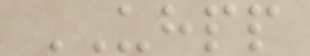UHPP
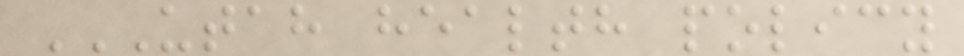UTAH HEALTH POLICY
